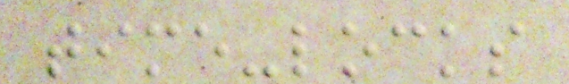time-locks
